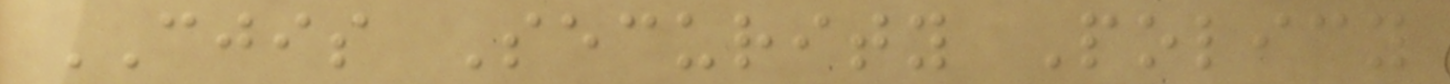CJIS Security Policy
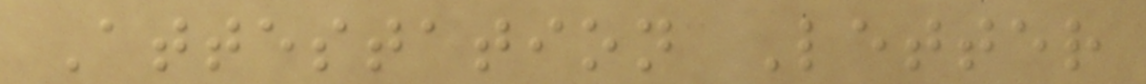Attestation Letter
